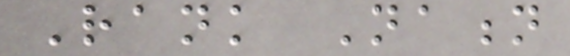Rank Nation
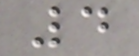4
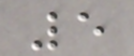5
